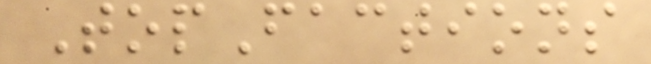TopFactions
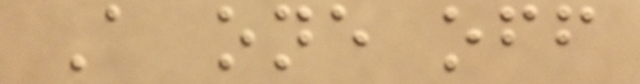A one off
